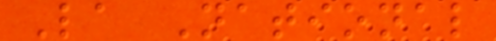La National
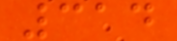314
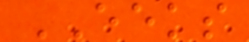EEKS
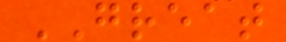GREAT
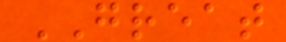GREAT
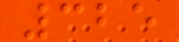325
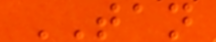TAN
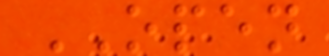OPEN
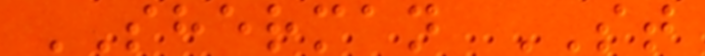SHERMAN ST
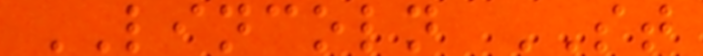LINCOLN ST
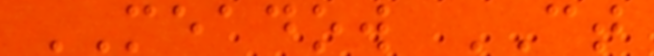MEADOW CT
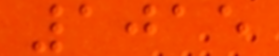1015
